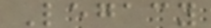Legacy
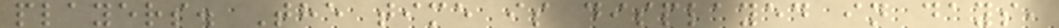players. The time is displayed in days,
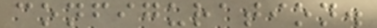configuration.
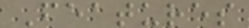Features
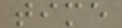time
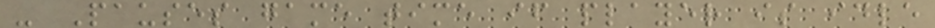- Pauses game time if player is idle
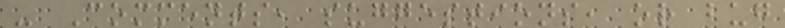- Comments, suggestions, or bug
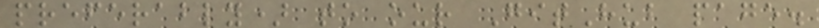preferably) to our GitHub page.
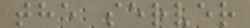the server
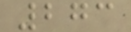273
